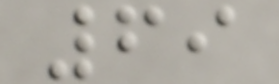69
